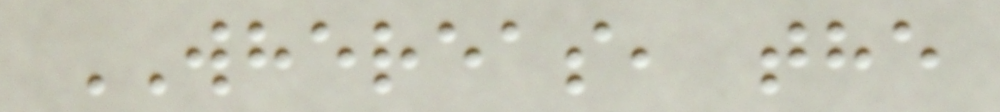WHEREAS, the
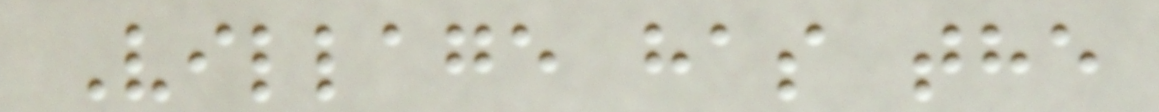Village has the
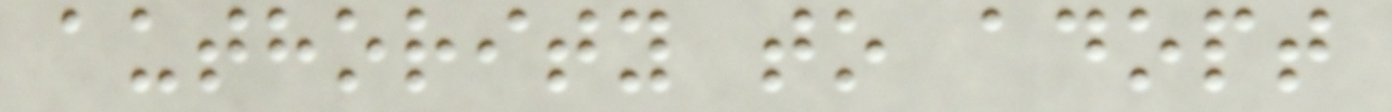authority to adopt
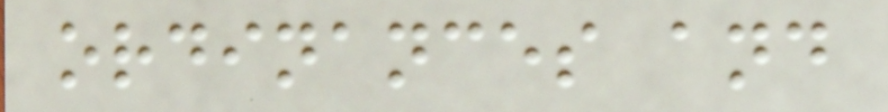ordinances and
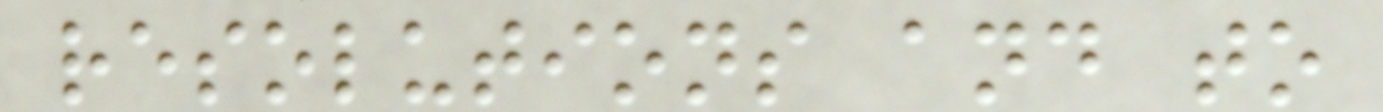resolutions and to
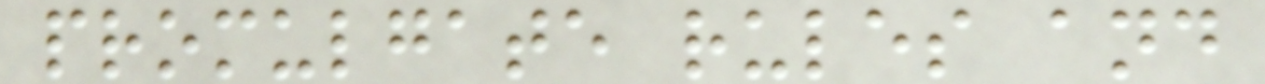promulgate rules and
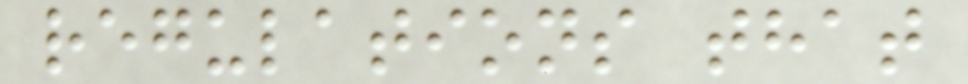regulations that
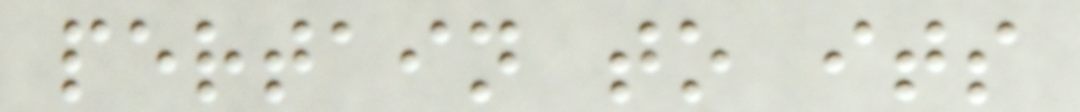pertain to its
